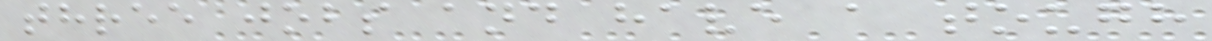three jobs and have a tough
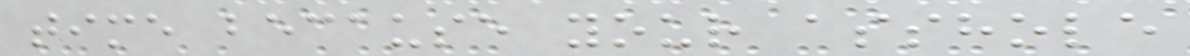time because your asshole
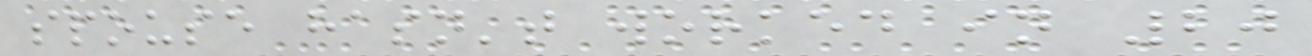spouse hasn't worked in 20
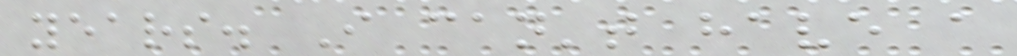years. I can't have a
